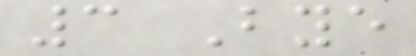3 Bye
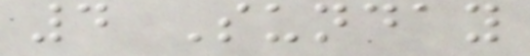4 Sunday
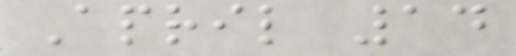April 14
